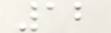12
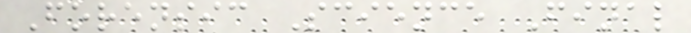Forensic Science Final
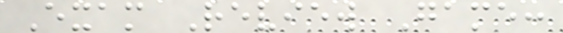Exam Review Game:
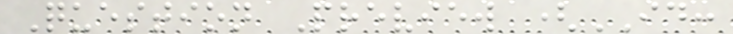Question Preview (ID:
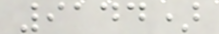9144)
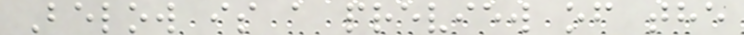Below is a preview of the
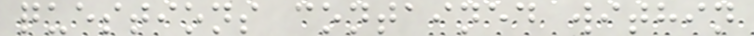questions contained within
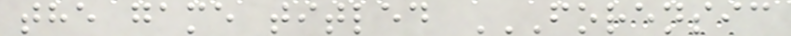the game titled FORENSIC
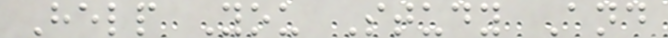Help You Study And
